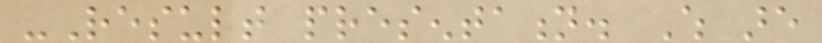-Result presentation. Which are
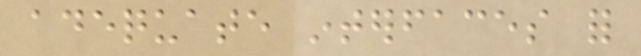adequate interfaces for
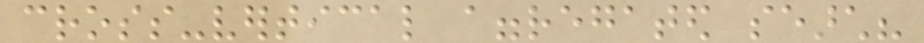cross-vertical aggregated search?
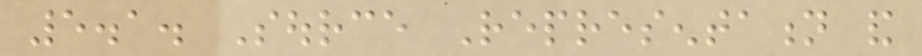5.1. Source Representation and
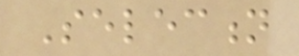Selection
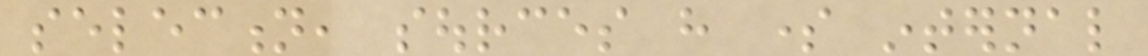selection, sources have some internal
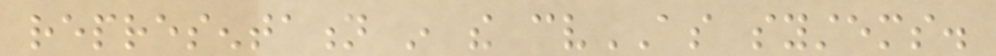representation in the cvAS systems.
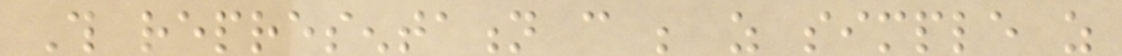This representation can be as simple as
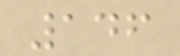146
